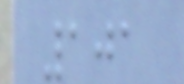101
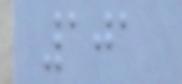101
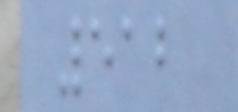512
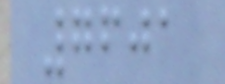7601
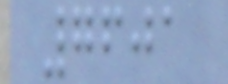7601
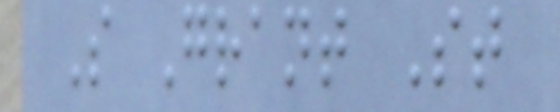S Grant St
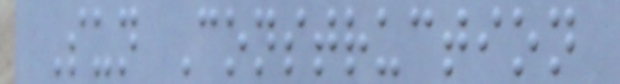Sun Construction
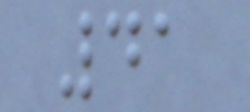41
